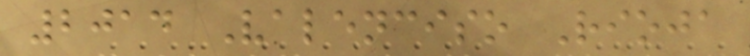2014 Valenciso Rioja
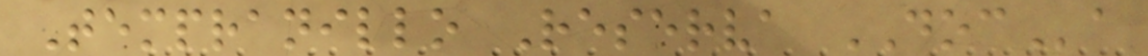Tempranillo Reserva DOCa
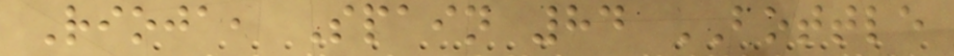Rioja, Spain 84 BOTTLE
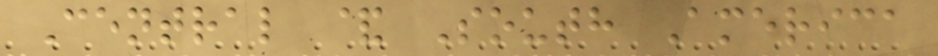Central & South America
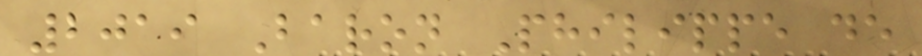2019 Baron Philippe de
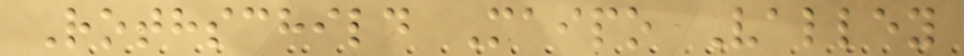Rothschild Maipo Valley
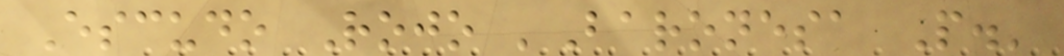Escudo Rojo 'Baronesa P.'
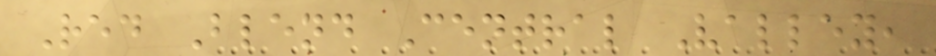Red Blend Central Valley,
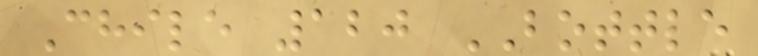Chile 120 BOTTLE
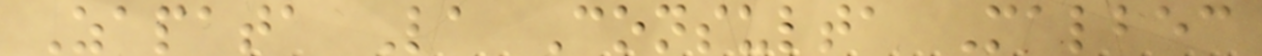Zapata La Consulta Malbec
